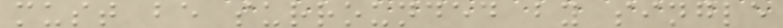must be surrounded by single
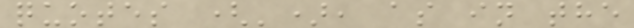quotes ('), as in the
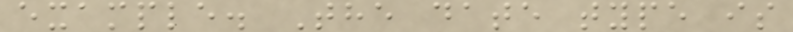example. The date type is
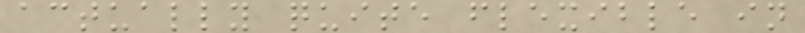actually quite flexible in
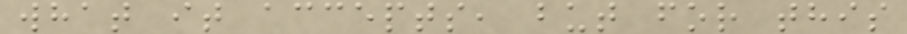what it accepts, but for this
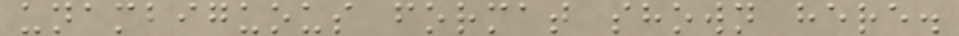unambiguous format shown here.
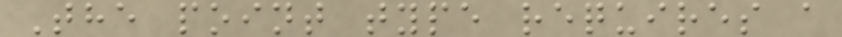The point type requires a
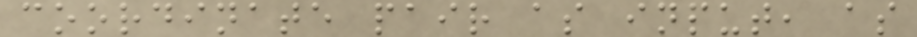coordinate pair as input, as
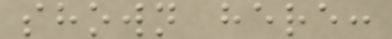shown here:
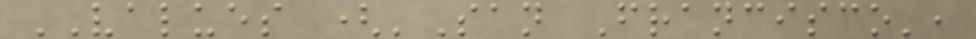VALUES ('San Francisco',
